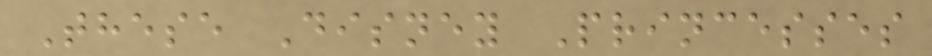These Disney Princesses
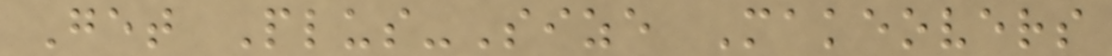Get Plus-Size Makeovers
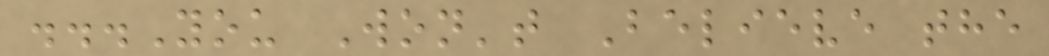...You Won't Believe the
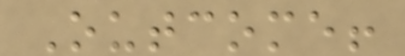Outcome!
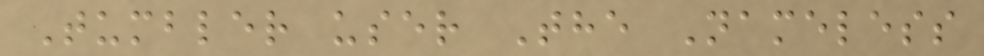Tumbler user The Nameless
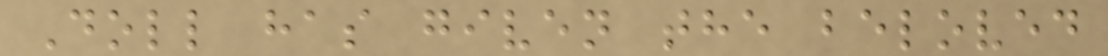Doll has given the beloved
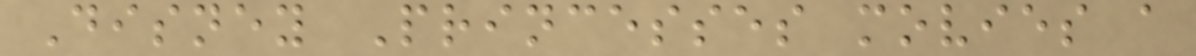Disney Princesses movies a
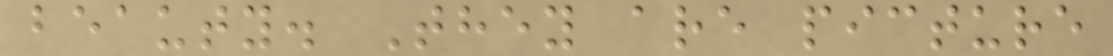beauty. They are picture
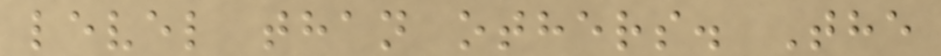level than others. The
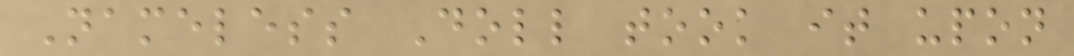Nameless Doll took it upon
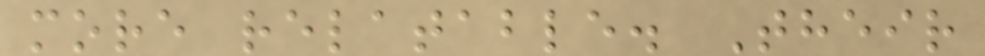more relatable. Their
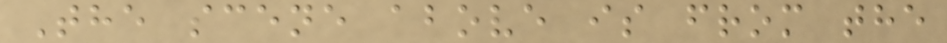The scene above is from the
